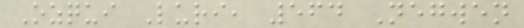Ozqui Luri, 564 Negwen
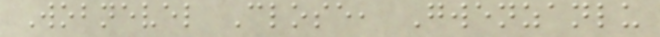Wobnevel Close, Gwenzanlu
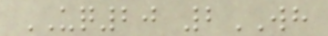UQ20 2WH
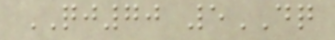QJ70 5DQ
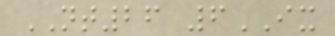NT26 6IX
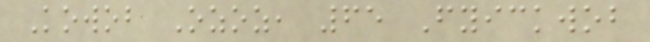Kowob Ozoz, 65 Fyickwob
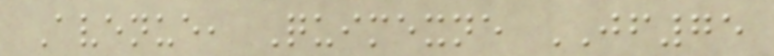Avenue, Quimexne JF75
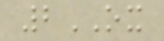2OX
